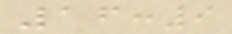16:9
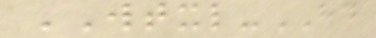WTXL-HD
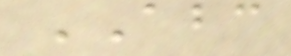ABC
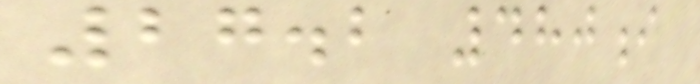27.2 480i
